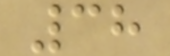38
